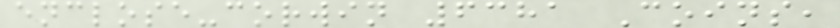enclose-corwin 6381 Coins,
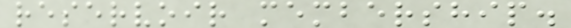reservoir membership.
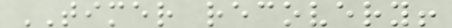TIMER recovery!
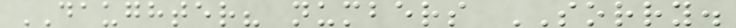DAUGHTER? numbers SORRY.
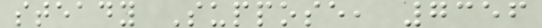steady Suppose, 7356
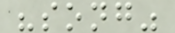"song"
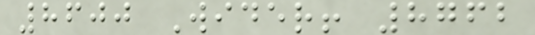8600 Wider! 8762
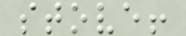stove!
